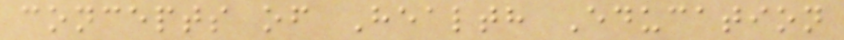concepts of Health Education
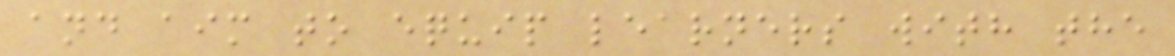and aim to equip learners with the
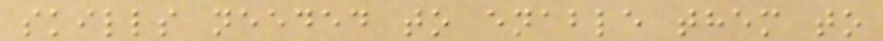skills needed to enable them to
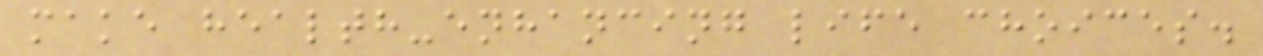make health-enhancing life choices.
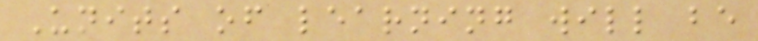Units of learning will be
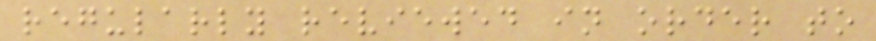regularly reviewed in order to
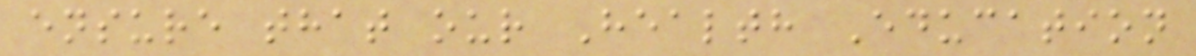ensure that our Health Education
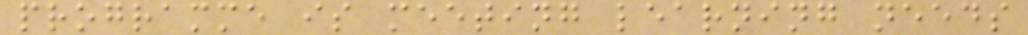programme is meeting learning needs
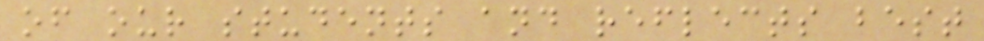of our students and reflects best
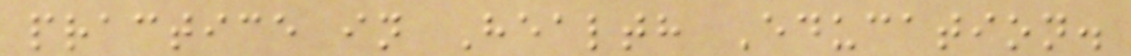practice in Health Education.
